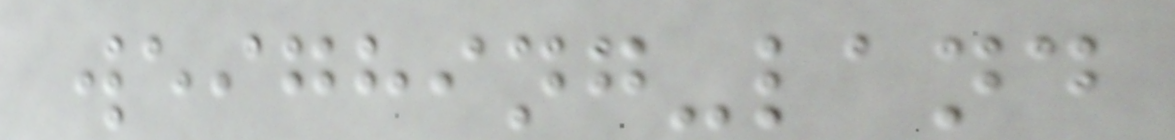weighing-land
